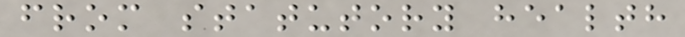from statutory health
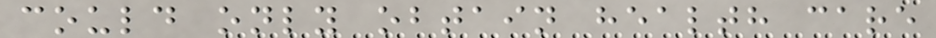could only obtain health care
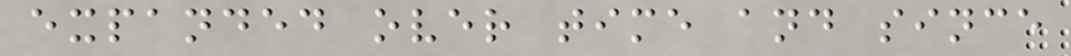expanded over time and since
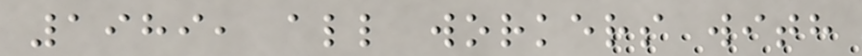1989, all workers with
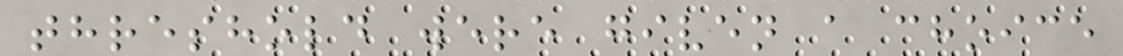threshold were given a choice
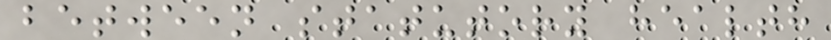between statutory health
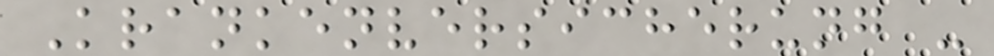Krankenversicherung -
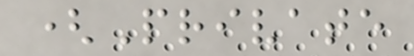(Private
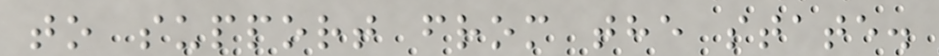to support from the state.
